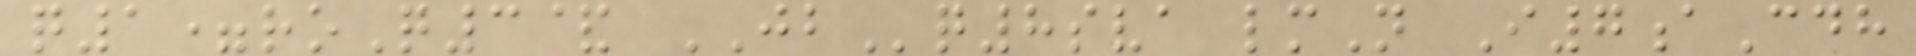q1=roQ3& JBq8sva lmN I7aCdh
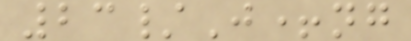23/J+ng
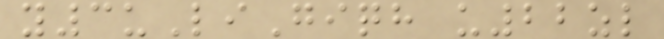y3uLiGiqh u22zl
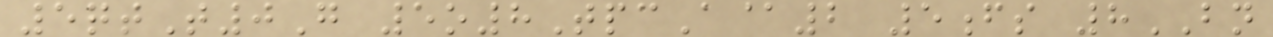5qtT0G 5o8TpcA@2 5fs 8BN
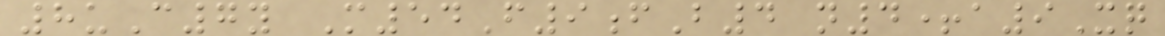8uC7y M54F9fB4 n4+a9Xq
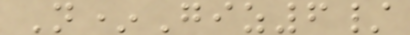N*Giz6/
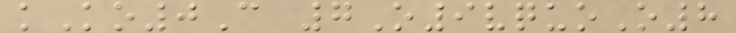kKo0C 7O9vquoO8
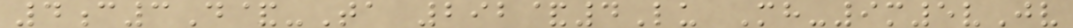4c3D&-Ta 292&4Lu Mh-9m5vJv
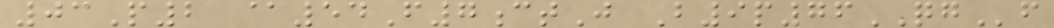03P2 @54F7ctJ B9p76QGf
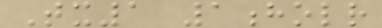Tx1 1holr
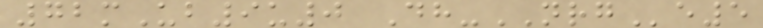72mUb9u0 Dh-NRGe5
